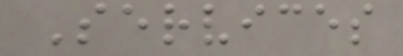Services
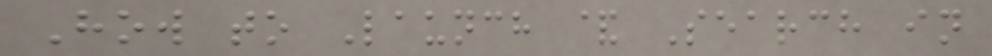How to Launch & Search in
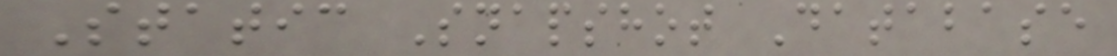Static Snapshot Database
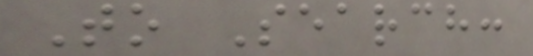To Search:
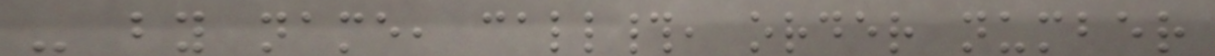- by name, call#, order number
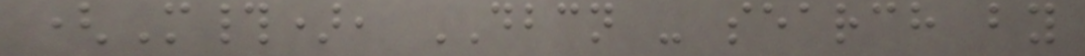(M#), DBCN - search by
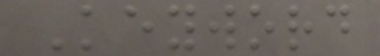Keyword
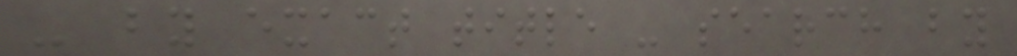- by exact title - search by
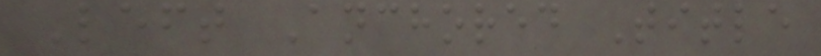Left Anchored Title
